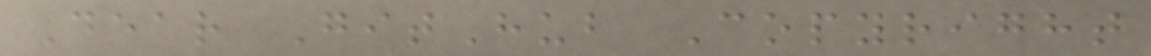Dear GitHub Copyright
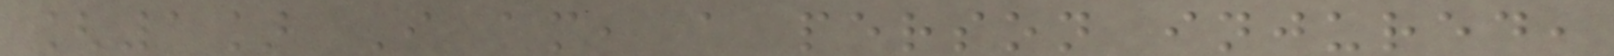[1] I am, a person injured,
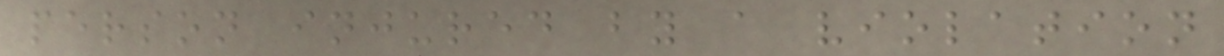person injured by a violation
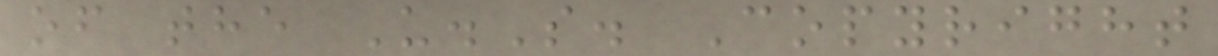of the U.S. Copyright
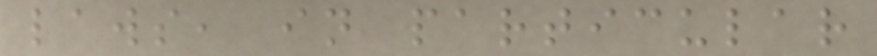laws, in particular
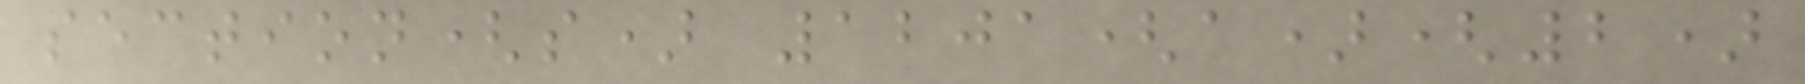section(s) 1201(a)(2)
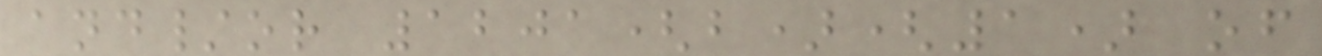and/or 1201(b)(1) of
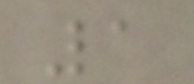1
